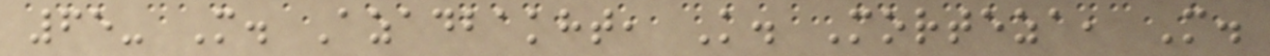65- M. Azadbakht, K. Morteza, M.
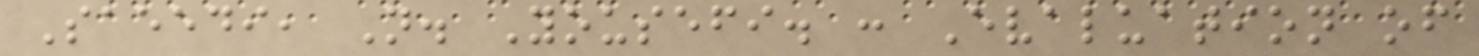Saeedi, N. Yousefi. : Evaluation of
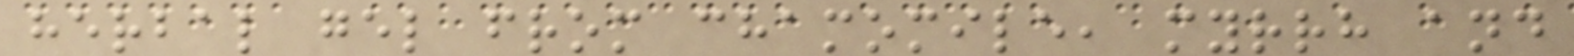herbal gel from chamomile, myrrh and
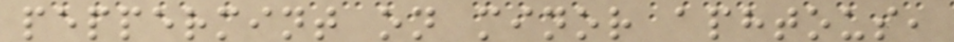peppermint on minor aphtous,
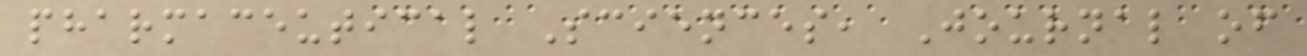pharmaceutical Sciences, Journal of
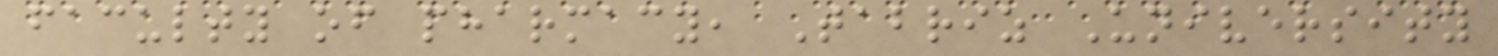faculty of pharmacy, Tabriz University
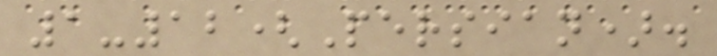1-12(Persian).
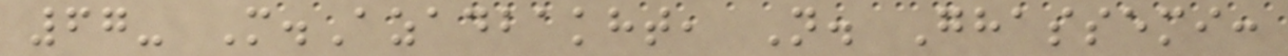67- M.Azadbakht, N. Ghassemi:
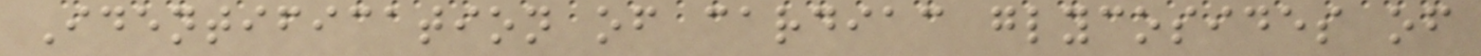Identification of cardiac glycosides of
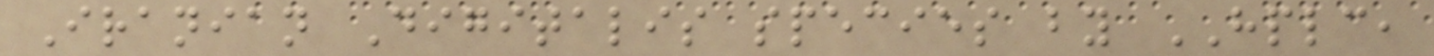Iranian Digitalis species by HPLC,
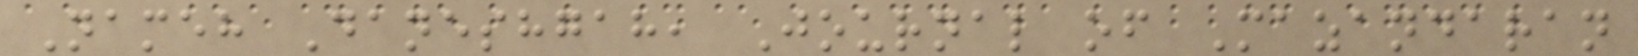Nameh Daneshgah, Journal of Mazandaran
